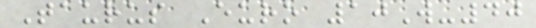Taurus Euro 10W-40
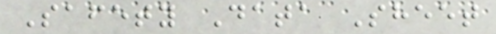Safety Data Sheet
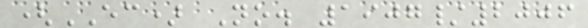(EC) No. 1907/2006
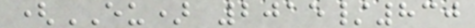(EU) 2015/830
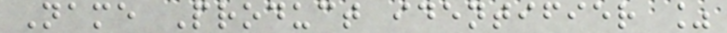Name Product identifier %
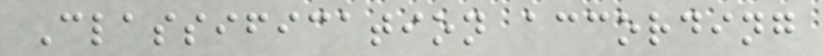Classification according
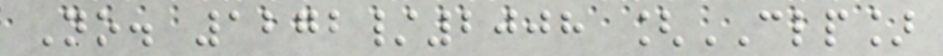No. 1272/2008 [CLP]
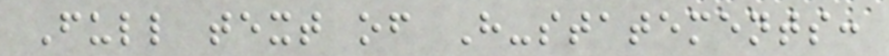Full text of H-statements:
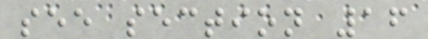see section 16
